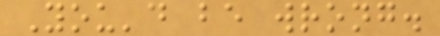You'd be wrong.
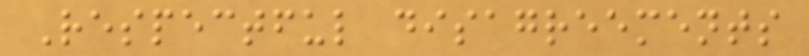Respectful disagreements
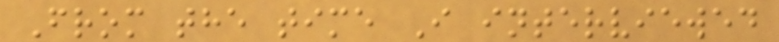From the time I interviewed
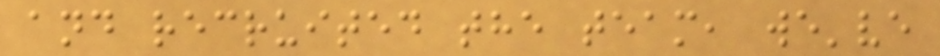and recruited the team, we've
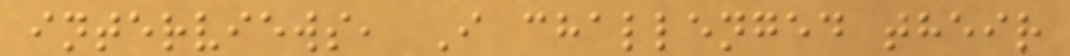interviews, I challenged their
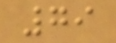79
